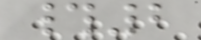#2
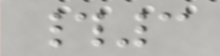#3
